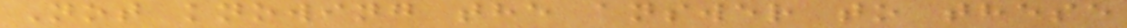Not knowing the answer to these
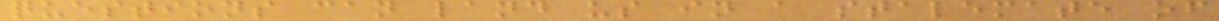questions can land us in a stalemate of
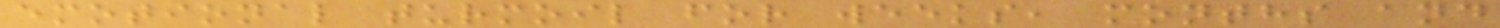emotional turmoil for weeks, months and
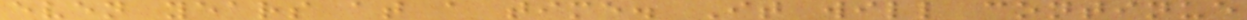even years at a time. It will continue
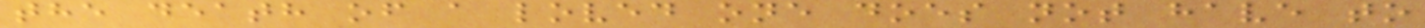the death of a loved one does not have to
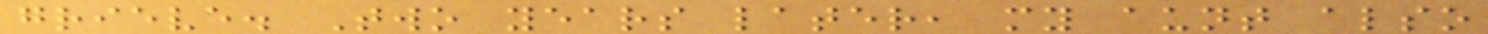grieve. Two years later, my aunt also
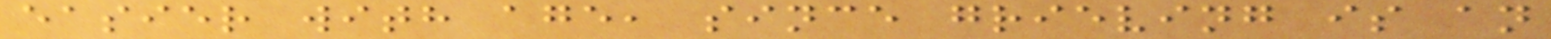easier with age, since grieving is an
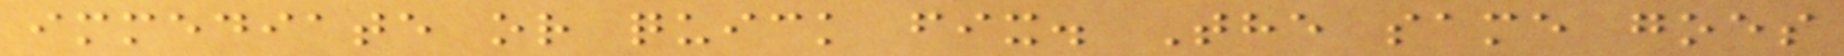immediate or quick fix. The same goes
